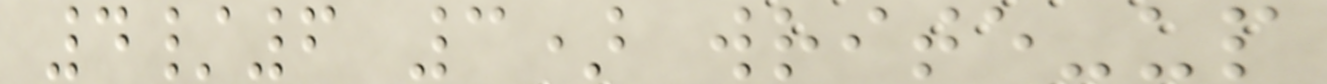4/6 3) write-up
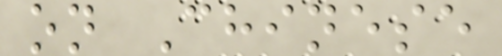on Chinese
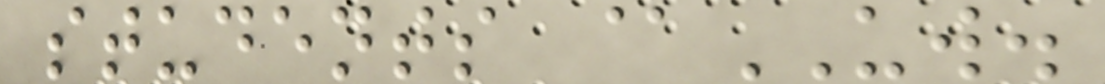students @UW.
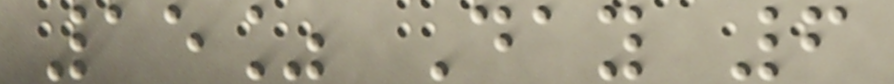15% Day 6
